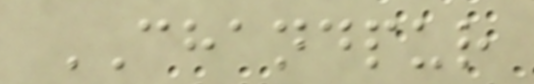CHANDPUR
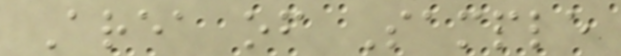Area of Sample
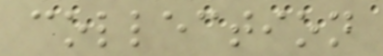collection
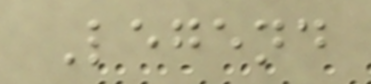Legend
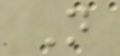N
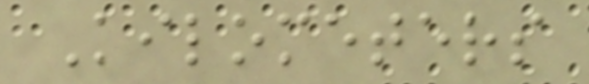Kilometers
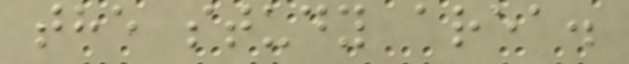the study area.
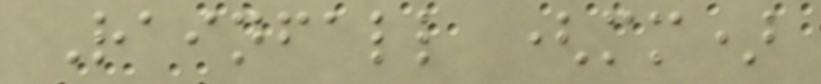Rainfall (mm)
